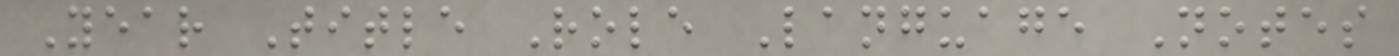Year Title Role Language Notes
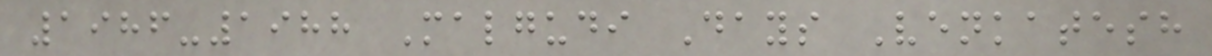1986-1988 Malgudi Days Venkatesh
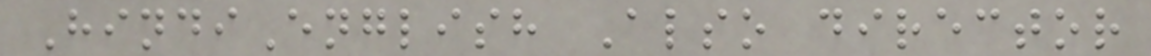HindiEnglish Also director
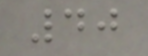40
